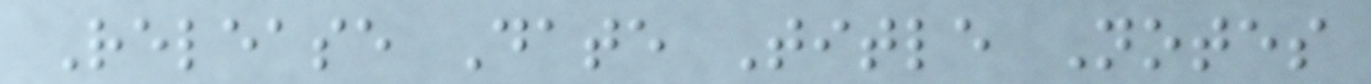Release Date Title Notes
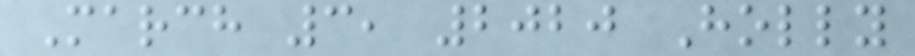March 3, 2020 Holly
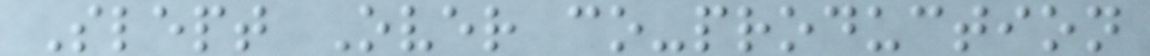Slept Over co-production
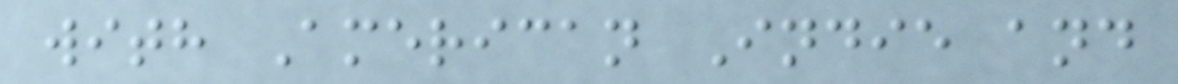with American Indie and
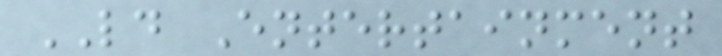LD Entertainment
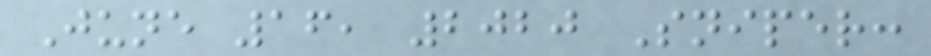June 16, 2020 Sniper:
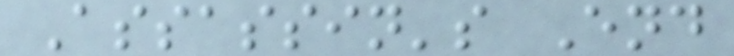Assassin's End
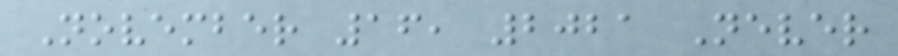November 16, 2021 Never
